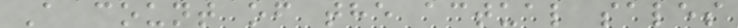A count of the actual sales
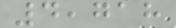4,718
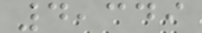4,349
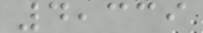4,339
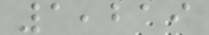1,219
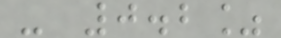- 0.2%
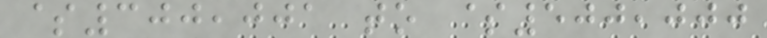$300,001 to $500,000
